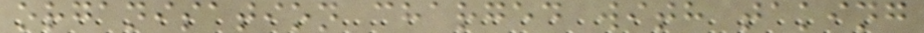organisation charged with taking
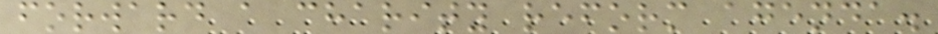forward a charity reform agenda.
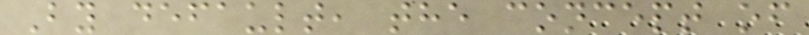By default, the concept of
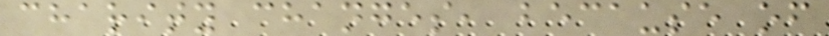charity changes, because of
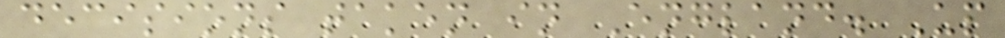decisions taken in England. Up
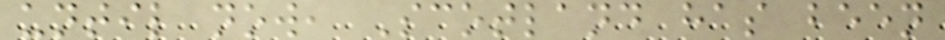until now, Scotland has been
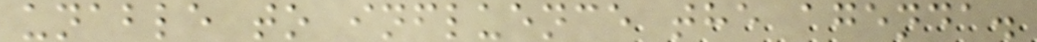unable to influence the agenda.
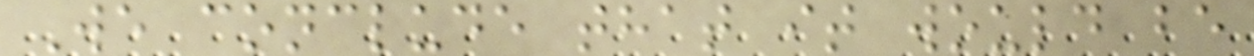We conclude that it would be
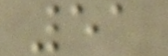51
